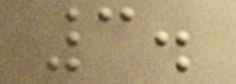3.
